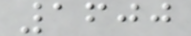1600
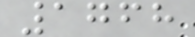1768
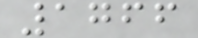1766
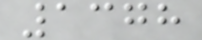1378
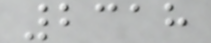2318
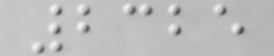2325
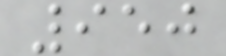950
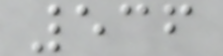536
